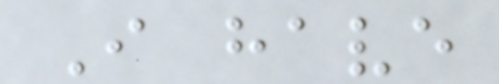I have
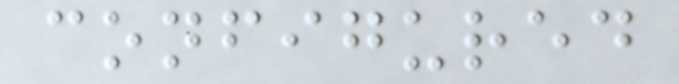configured
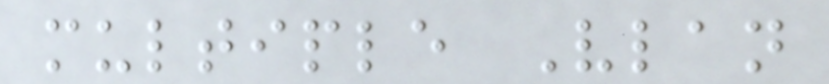multiple Vlan
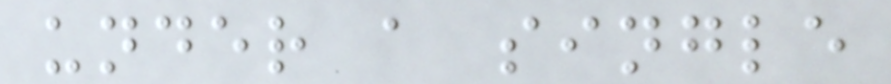under a single
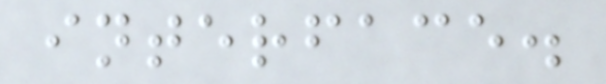interface.
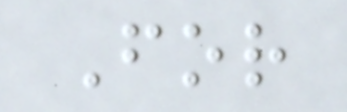For
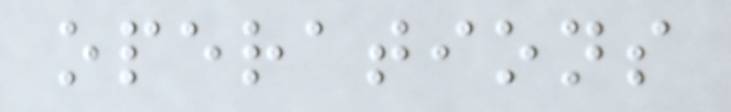operations
